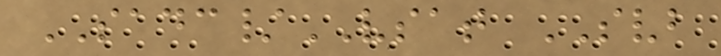SADC/VSAT SVB
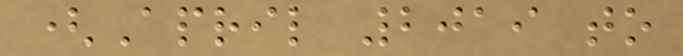(April 2019 to
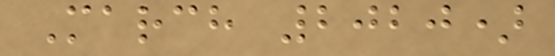March 2020)
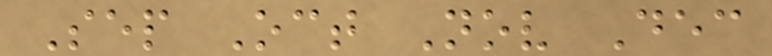Sep Oct Nov Dec
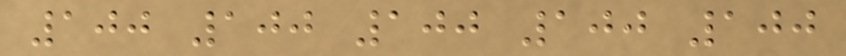100 100 100 100 100
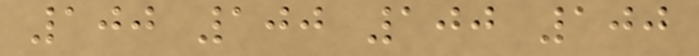100 100 100 100
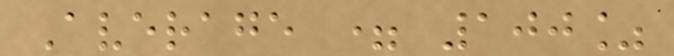Average = 100%
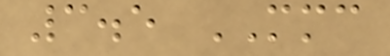3.5 MMC
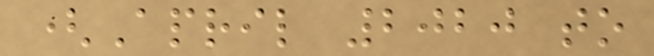(April 2020 to
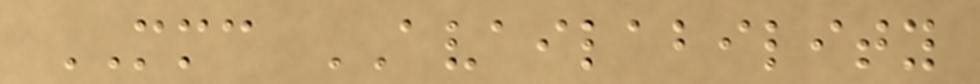MMC AVAILABILITY
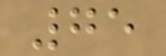75
